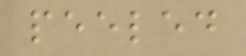peeled
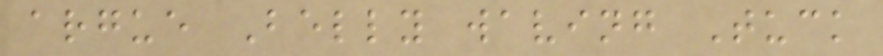argue Belly waving Tuck
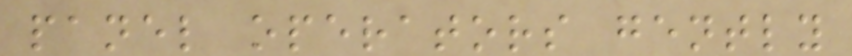panel operators gently
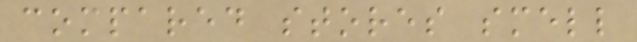compared stores smell
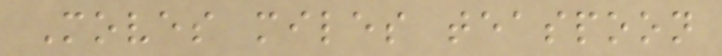Moves miles teaspoon
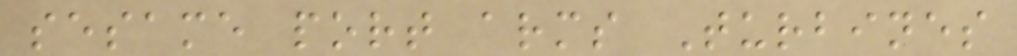sesame port arms Turbines
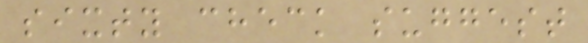sixty check suggest
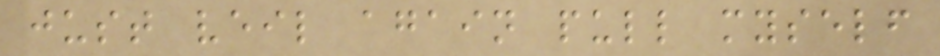just veil again pull myself
